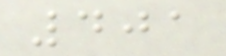401
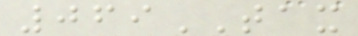069TAX
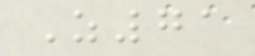Z71
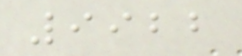9922
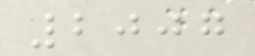2007
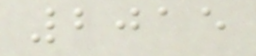2015
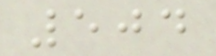504
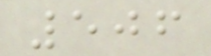506
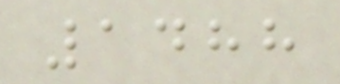1488
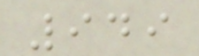949
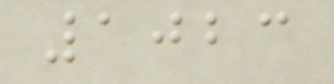1023
